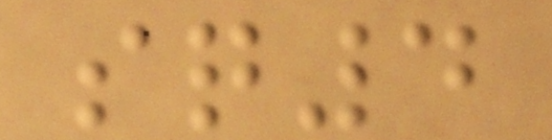sq4
